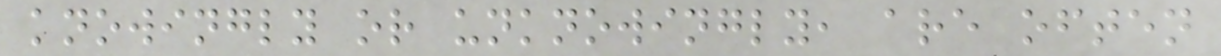knowingly or unknowingly, are often
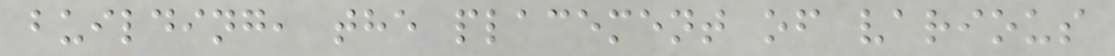building, the placement of various
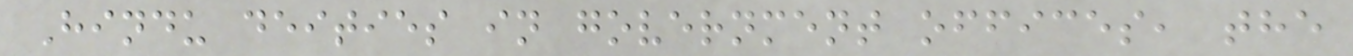Hindu deities in government offices, the
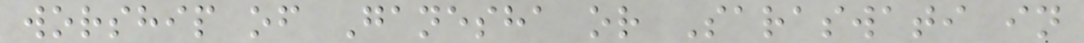worship of Ganesha or Saraswati in
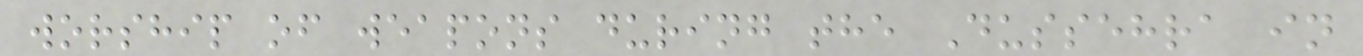worship of weapons during the Dussehra in
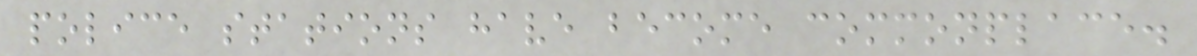police stations have become commonplace.
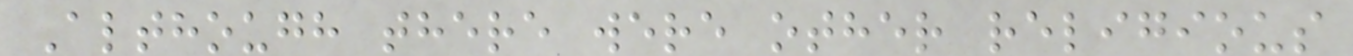Although there were other religious
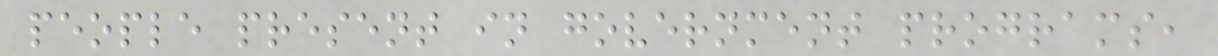people present in government programs,
